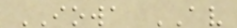IOWA AV
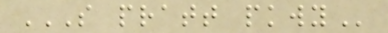S PRATT PKWY
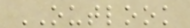OUTLOOK
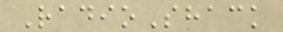RadioShack
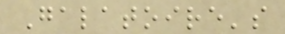Galatoire's
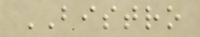BISTRO
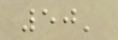50'
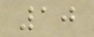10
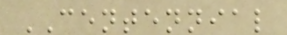CENTENNIAL
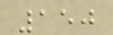150
